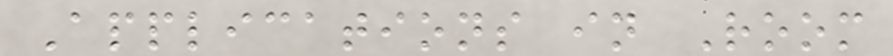Applications in Room
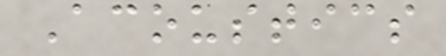Acoustics
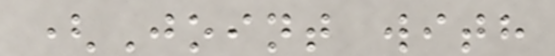(Joint with
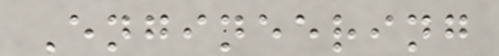Engineering
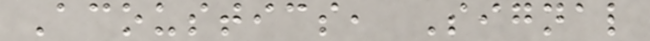Acoustics, Signal
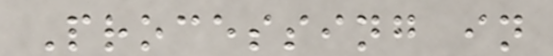Processing in
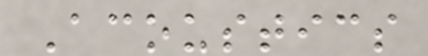Acoustics
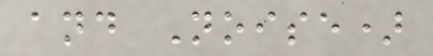and Noise)
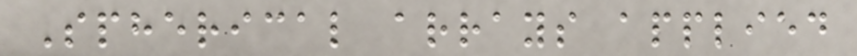Spherical arrays applied
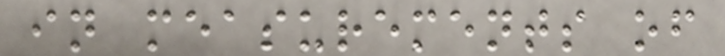in measurements of
